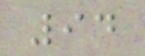94
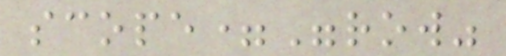scope="row"
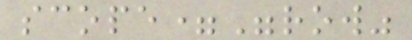scope="row"
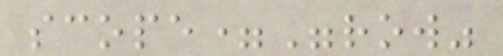scope="row"
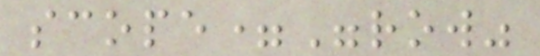scope="row"
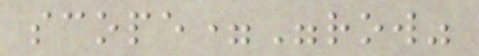scope="row"
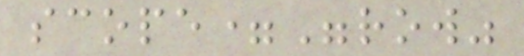scope="row"
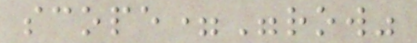scope="row"
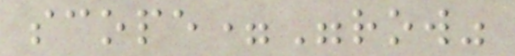scope="row"
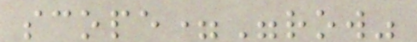scope="row"
